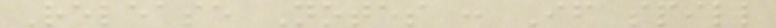Release Notes : If spill
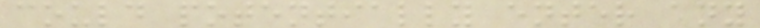could potentially enter any
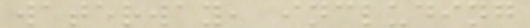waterway, including
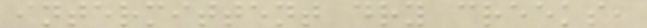intermittent dry creeks,
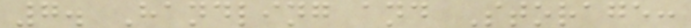7. Handling and Storage:
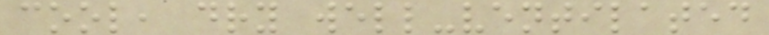cool, dry well-ventilated
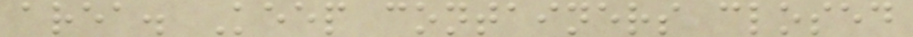area. Keep containers closed
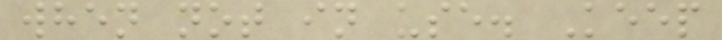when not in use. Keep
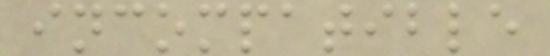incompatible
